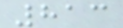813
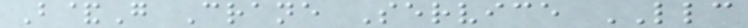B&G Crane Service LLC
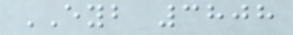EYB 3808
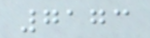7173
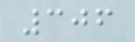306
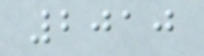2010
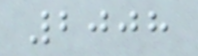2008
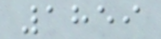1859
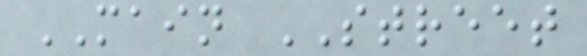MAIN STREET
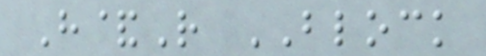H&R BLOCK
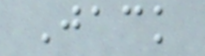Jack
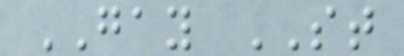GAY ST
